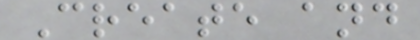Create and
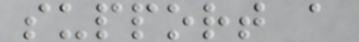support a
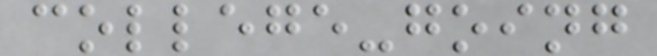college-going
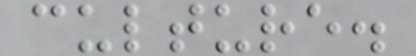culture.
